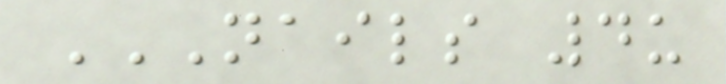NAILS 4U
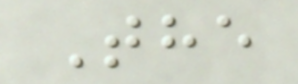The
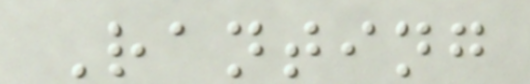Ranting
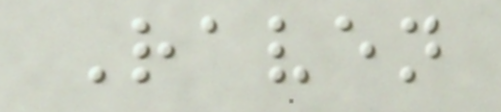Raven
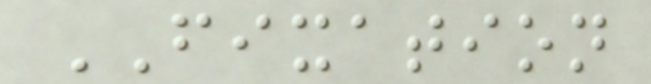FIXATION
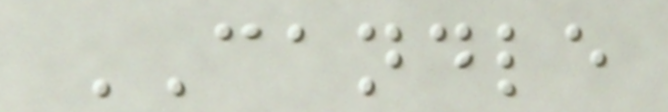CANDLE
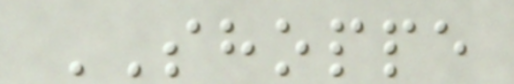SHOPPE
